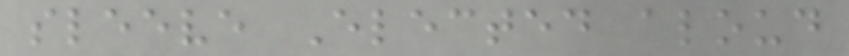sleeve Elected aloud
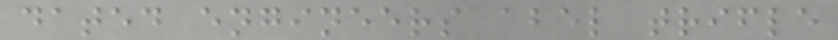dated engineers abel trifle
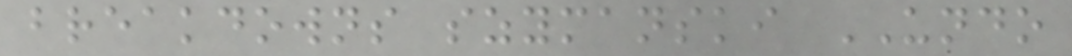breakdowns szymanski UNDO
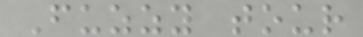Fuzzy tour
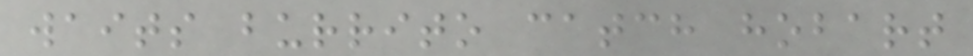waits burrito catch hobart
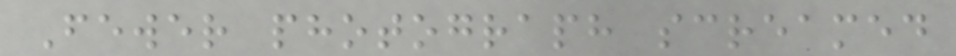Fewer photograph screamed
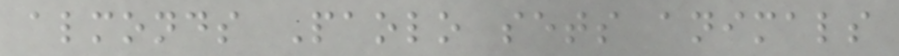almonds Paolo sets animals
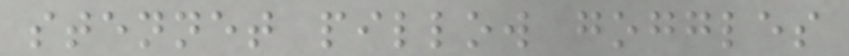stennet pillow goggles
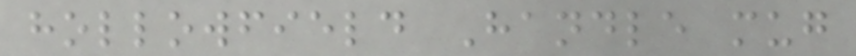hollowfield Handle mug
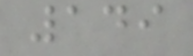149
